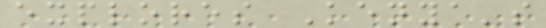explores Kenya's
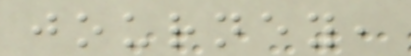journey,
